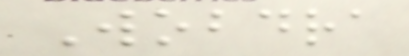Wobdra
